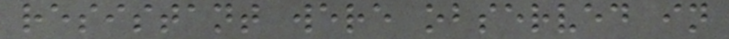resistant were observed in
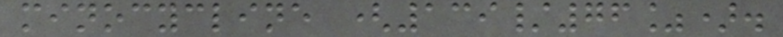minocycline (139/76%).
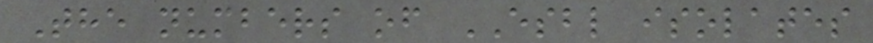The numbers of ESBL isolates
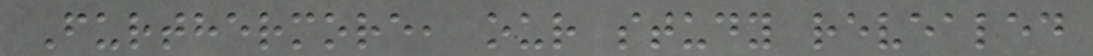Furthermore, our study revealed
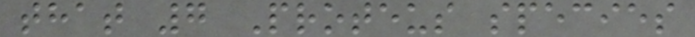that 7 Proteus species
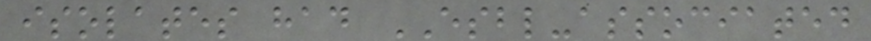isolates had ESBL-associated
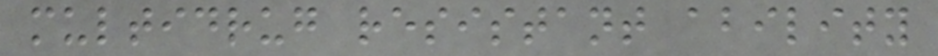multidrug resistant ability
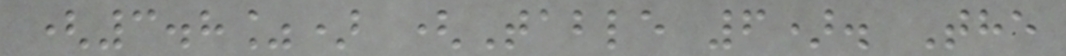(3.8%) (Table 6). The
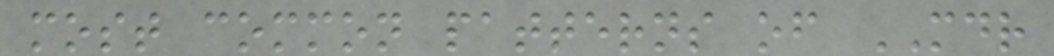most common patterns of MDR
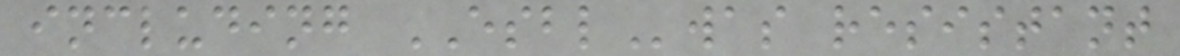including ESBLwas resistant
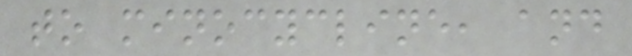to minocycline, and
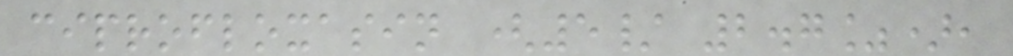ciprofloxasin (5/ 2.7%),
